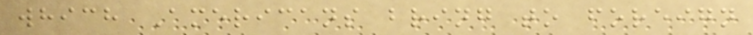which Americans bring to foreign
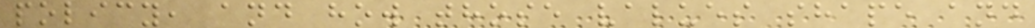policy, and how those values shape and
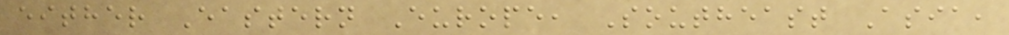either Eastern Europe, Southeast Asia,
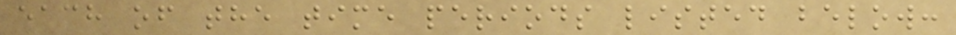each of the time periods listed below:
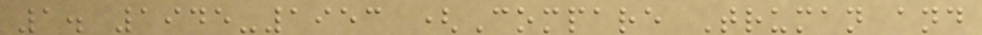1. 1945-1953 (Compare Truman and
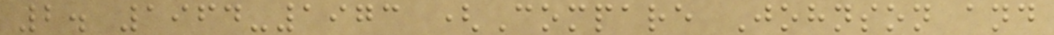2. 1964-1973 (Compare Johnson and
